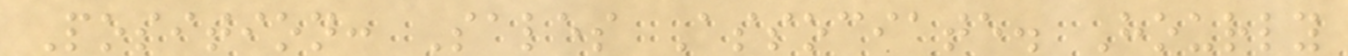Position: Sales Associate. Hourly
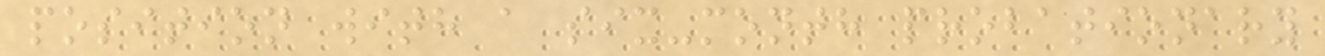position with a six-month probationary
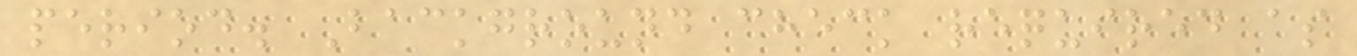period. Background check required as
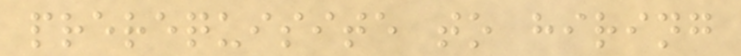prerequisite to hiring
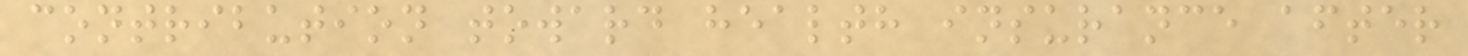contribution toward health insurance after
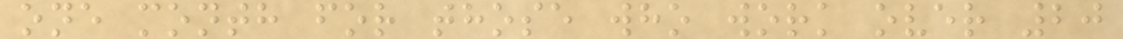one month for those who work over 20
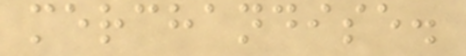merchandise.
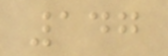147
